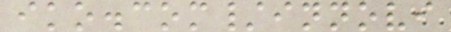iko.com/innovi
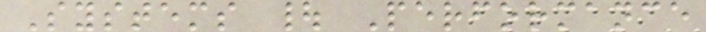Systems | Performance
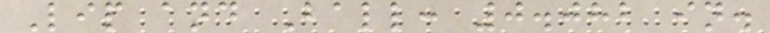Lip and Ball: 0.082 in.
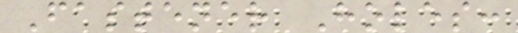Fastener Holes:
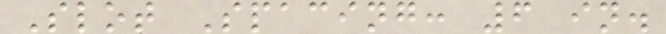Slot Spacing: 6 in.
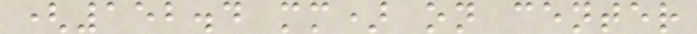(152.4 mm) on center
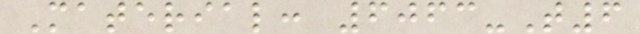Material: 6063-T6
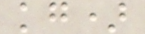kg)
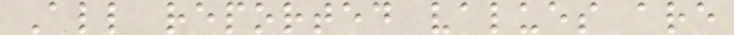All reported values are
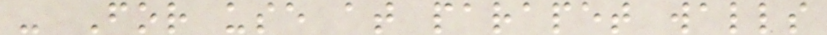- For use at parapet walls
